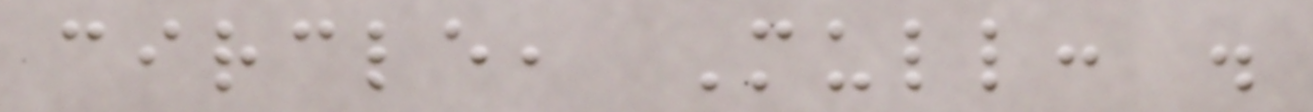circle, Mull: .
